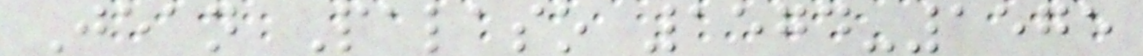Jean Palaso 1574-1575
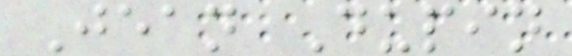Jean Dupin
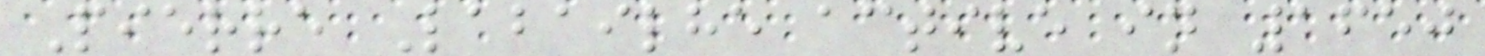Pierre Labailhe active in 1650
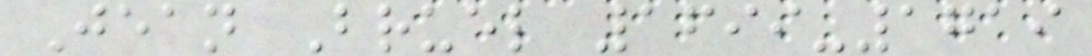Jean Bruel 1699-1719
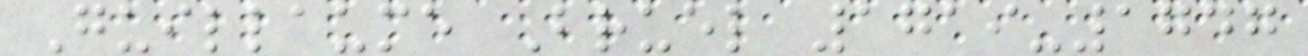Guillaume Bruel 1719-1747
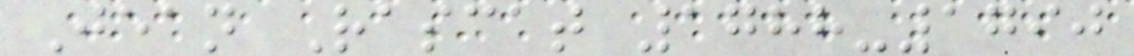Jean Rascat 1788-1790
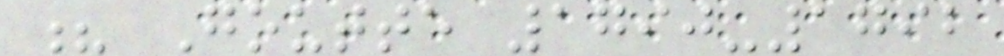? Goutte 1790-1792
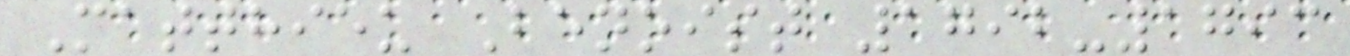Matthieu Benoist 1792-1793
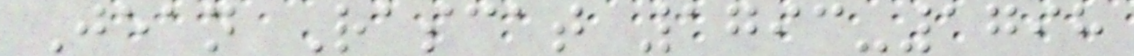Jean Rascat 1793-1798
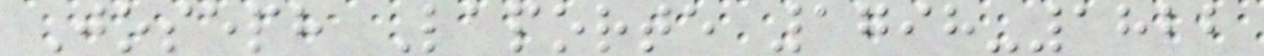Joseph Laporte 1798-1822
